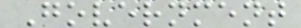Government
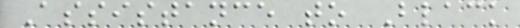Assistance to Black
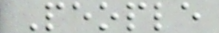People
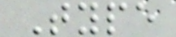Type
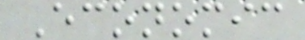Economic
